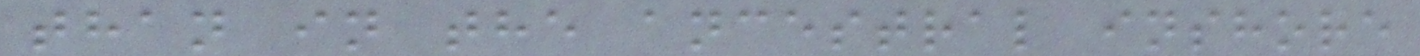than in the ancestral inshore
